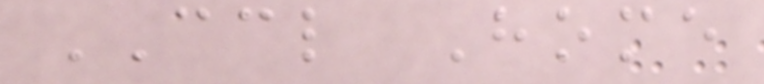CCL Home
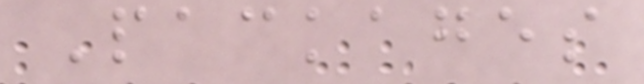Packages
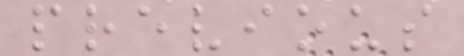previous
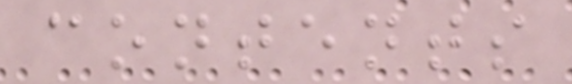contents
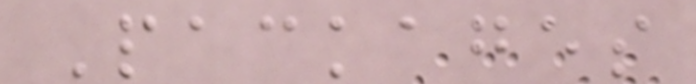Packages
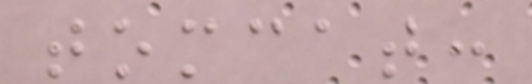tomcat:
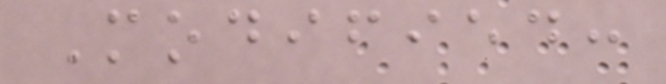Modified:
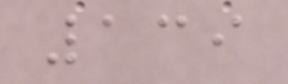139
